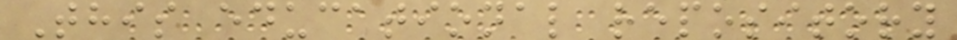This educational repository
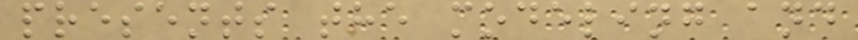presents the modeling and
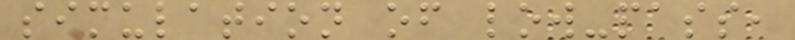simulation of low-pass,
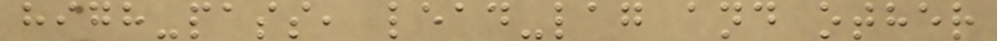high-pass, lead-lag and other
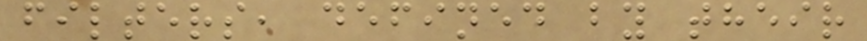filters, defined by their
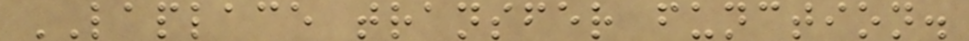LAPLACE transfer function.
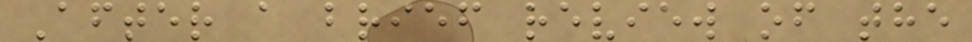After a brief review of the
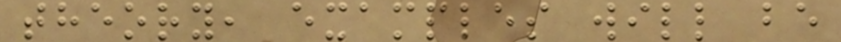theory, examples will be
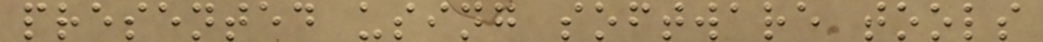presented using software tools
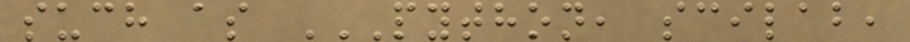such as PYTHON, SCILAB,
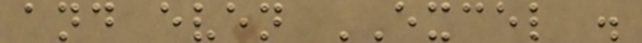and even EXCEL .
